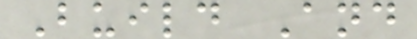Build And
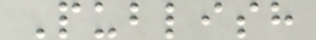Publish
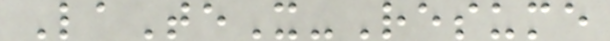LaTeX-Resume
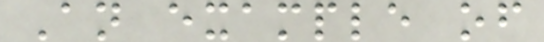An example of
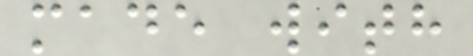made with
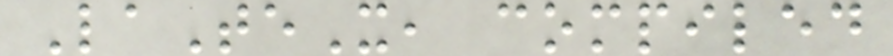LaTeX, compiled
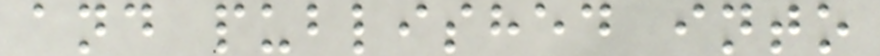and published into
